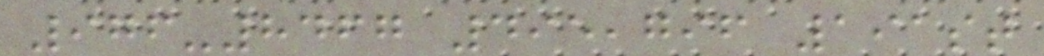976-8467 495,796 191st
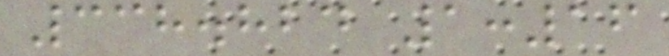338.824 1:16
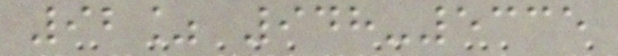92% 948-5335
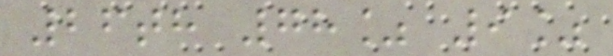26th 78% 9%
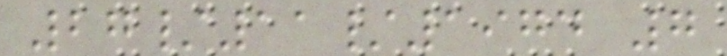27/11/1974 7
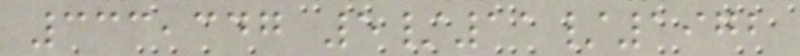333,347 5/11/1972
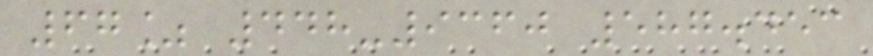67% 448-9360 587.453
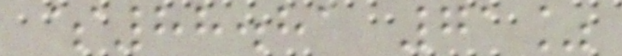$88.81 71%
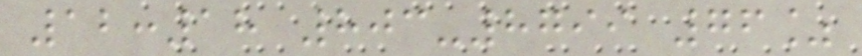12:18 803-8799 76%
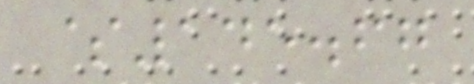$145.67
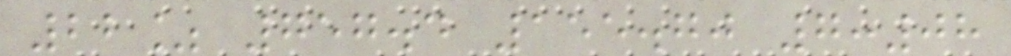22% 757.4 155.70 7:08
